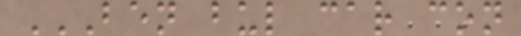BEN BUL CAR CON
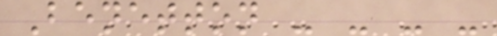Benetton - - - -
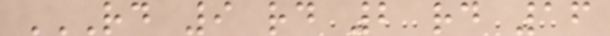RD 9 RD 2 RD 16
